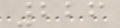226
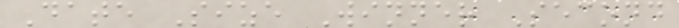Date Size Winner Second
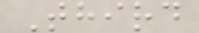Third
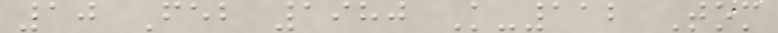10 Feb 1980 K-112 Tom
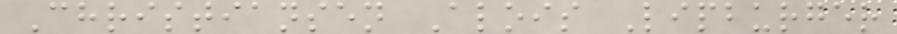Christiansen Alois Lipburger
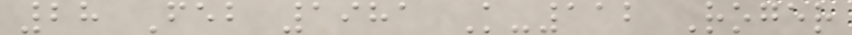28 Feb 1981 K-112 Roger
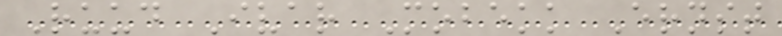Ruud Ivar Mobekk Ernst
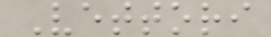Vettori
